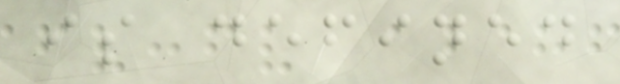is defined
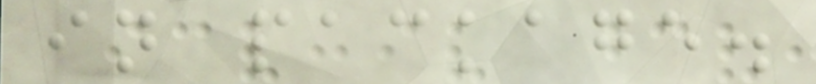in package.
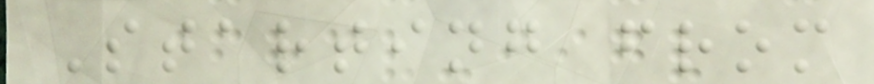Starting from
